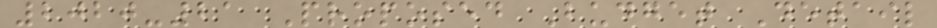2020-21 Proposed Budget Detail
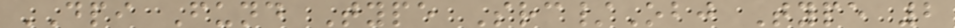DPI Fund Type Src/Obj Type 2
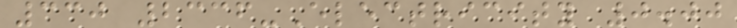330 2336-Electricity 0.00
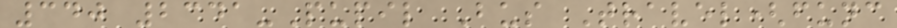340 2341-Pupil Bus Travel(func
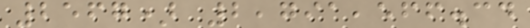2567) 2,791,566.34
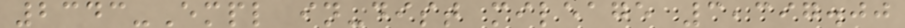2343-Empl in-dist mileage 3,397.00
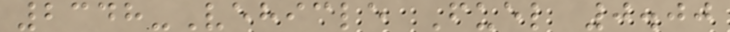2348-Vehicle Fuel 0.00
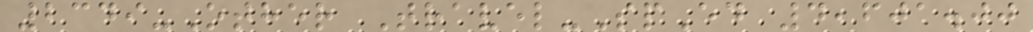2349-Other Travel-SpEd 4,601.00
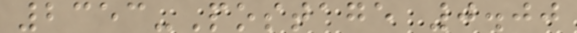2353-Postage 0.00
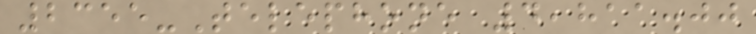2355-Telephone 4,811.00
